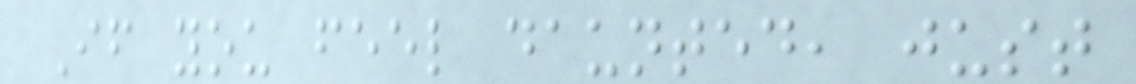If you feel daunted, just
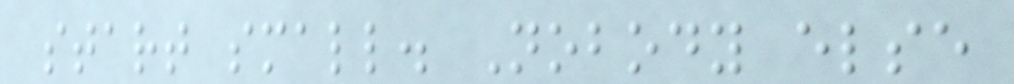start small. Nobody else
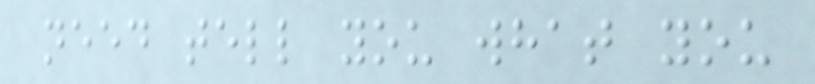need tell you what you
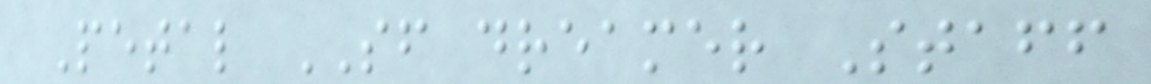Petal SF dreamer Staff
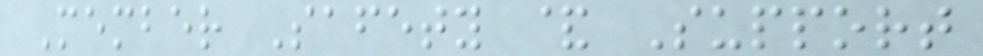Member Safety & Support
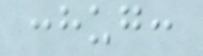:hug:
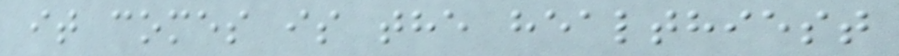it comes is the healthiest
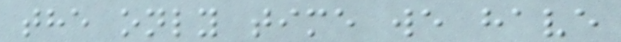the only time we have
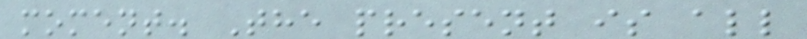moment. The present is all
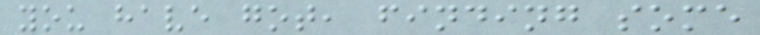you have got, finding some
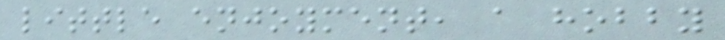little enjoyment, a hobby
